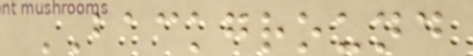BACKGROUND
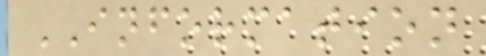INFORMATION
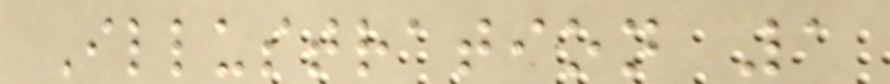Illustration 1
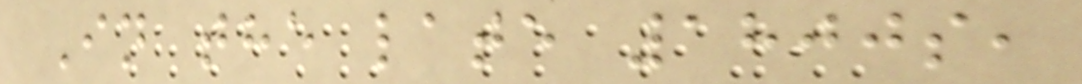In the late 1800s,
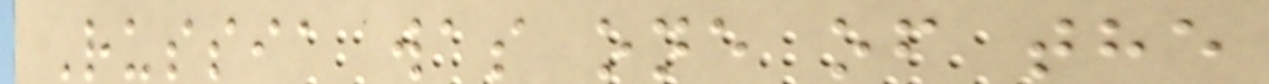Russia was one of the
